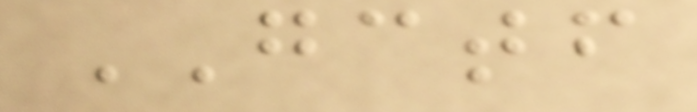GCTF
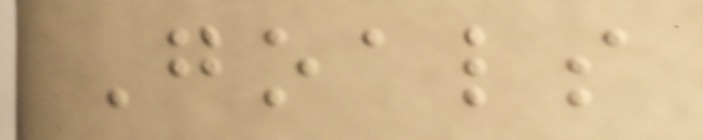Goals
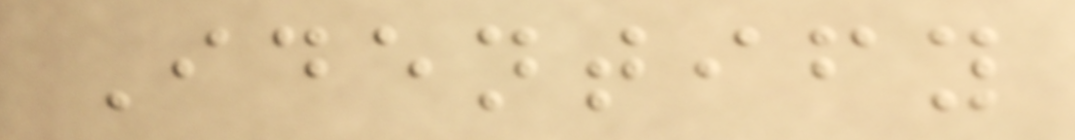Identify
